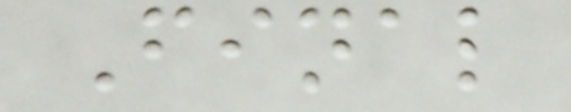Final
